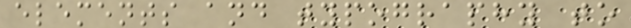elements and typography to
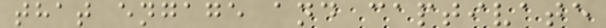that engage and captivate
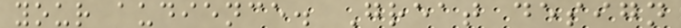your audience. Great design
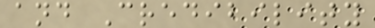and Credibility
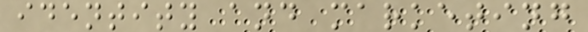identity and marketing
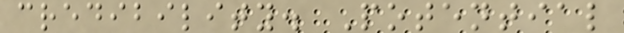credibility. Potential
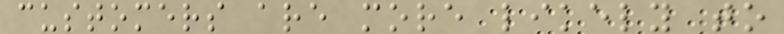customers are more likely to
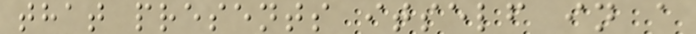that presents itself in a
